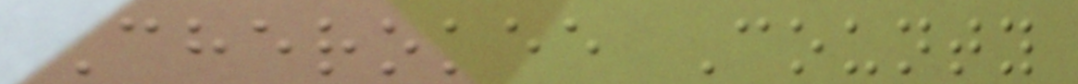Cherokee County
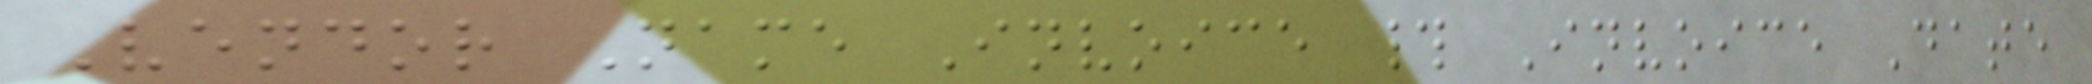Vendor Name Invoice # Invoice Date
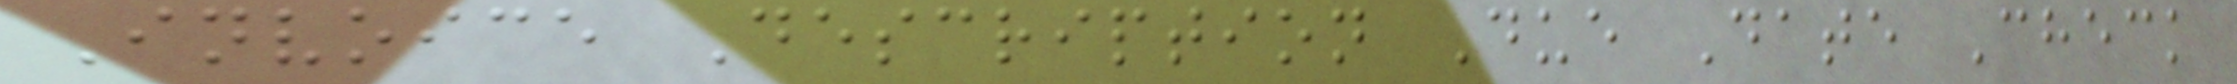Invoice Description Due Date Check
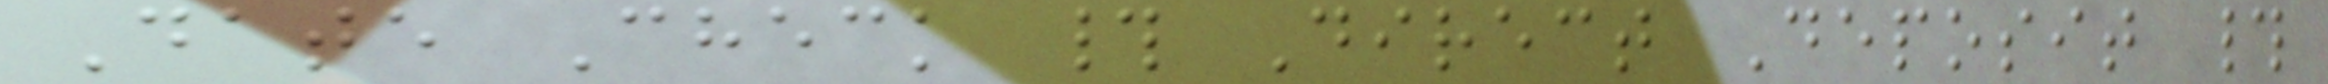Date Check # Direct Deposit #
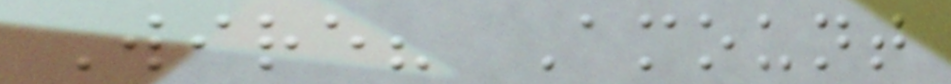Wire? Amount
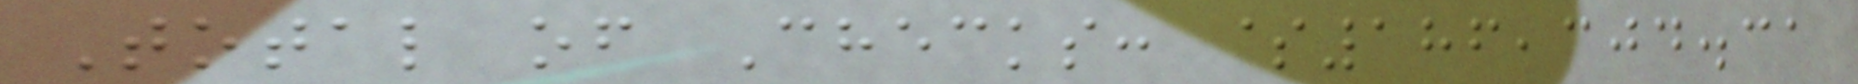Total of Checks: $186,304.31
